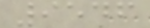9546
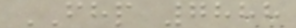FHP 7888
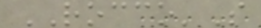ROCCO'S
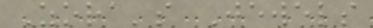Zora's Jewels
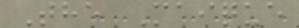The Maique
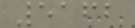5162
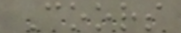Coors
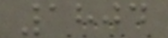1804
